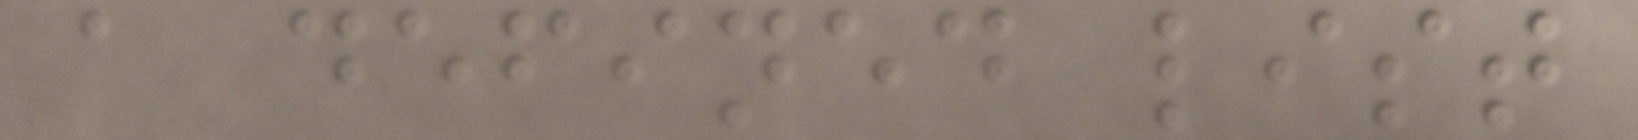a defined list
